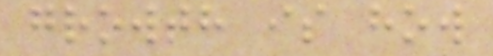growth is how
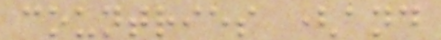countries (and
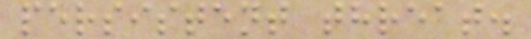persistent threat.
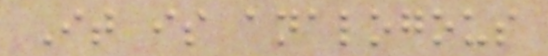It is analogous
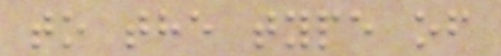to the type of
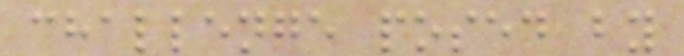challenge posed by
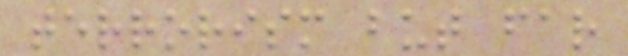terrorism but far
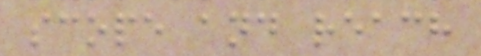scope and reach
